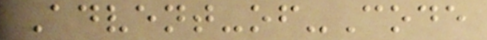Advent-of-Code
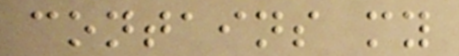contains my
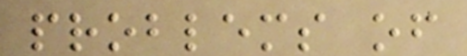problems of
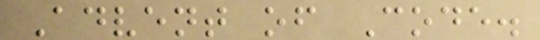Advent of Code.
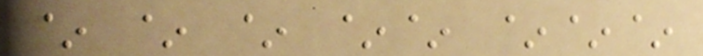~ ~ ~ ~~ ~~~
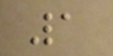1
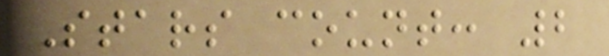Stars count: 2
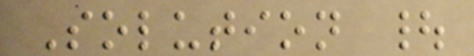Solution |
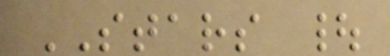STARS |
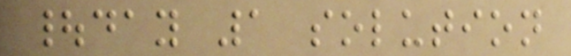|day 1 solution
